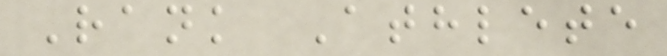Rank Athlete
